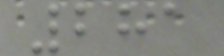281
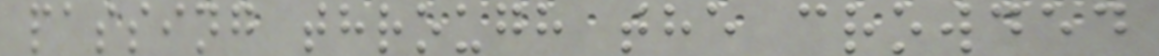passing through the crowded
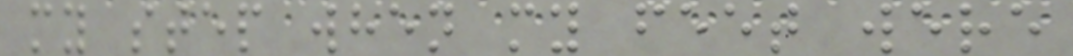my step when my feet were
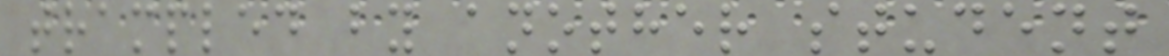trampled by another student
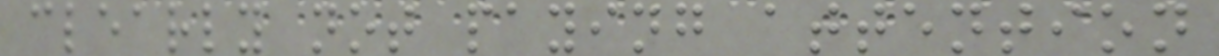clearly not paying attention
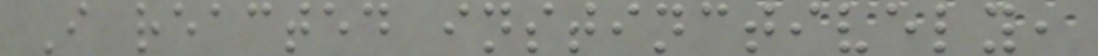I reacted instinctively,
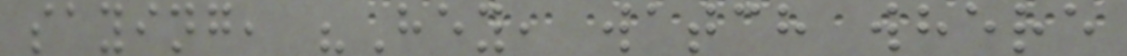saying, "Hey, watch where
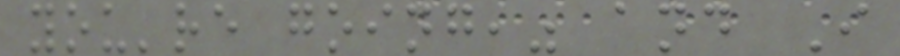you're going," and I
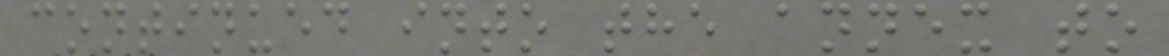continued into the annex to
